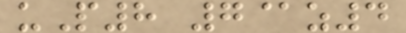uP8 7@z4
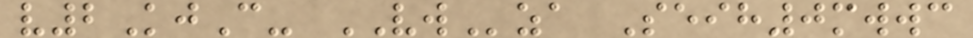v2KjC- VWza Seih0mwwc
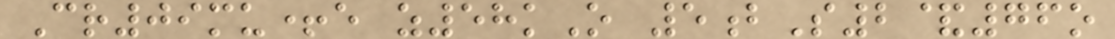Cr09mu+e z58kO 5bS2&76o
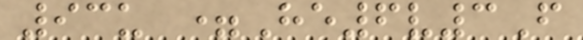93u =He6v3F
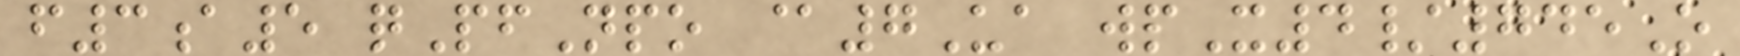f3a5 qPfNpo @7Ua wpX4/745O
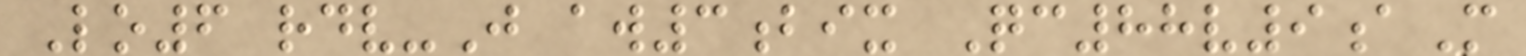Lo6 rdv-J aw3bix Qc88v9aM
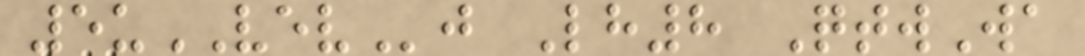5uVEVj Lh8 QtwWa
